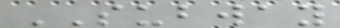SUBWAY
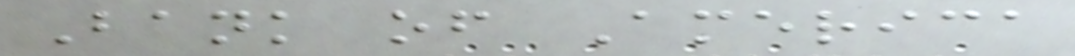Bank of America
